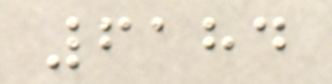6184
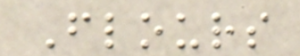Flours
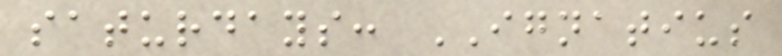saturdays: IGNATIUS
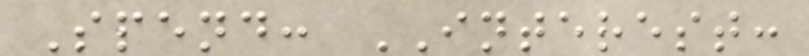Spend: INTEREST:
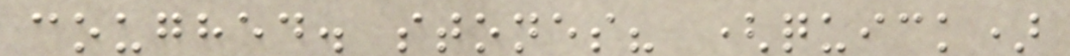coughed. stones? (quick)
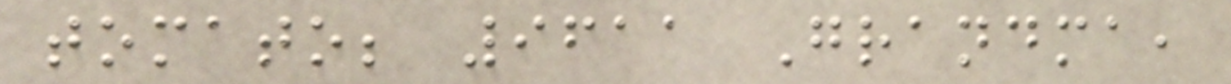tomato; 9611 Grandma,
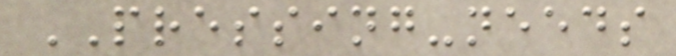PRESSING-needs
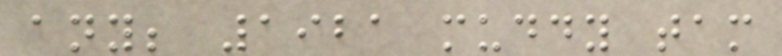any; 1921 muddy tam
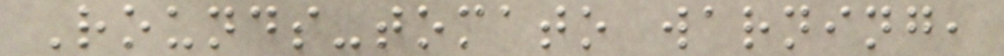Rounds-tomato warning,
